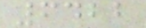6422
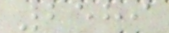2589
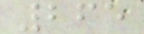265
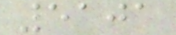5101
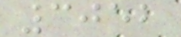3052
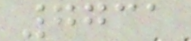7731
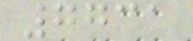7731
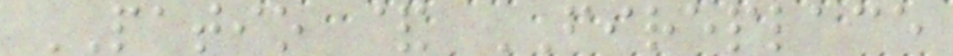PATIO & FIREPLACE
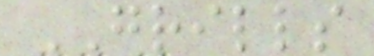GRILLS
